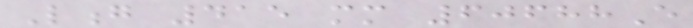Long 415 mm 60688E
